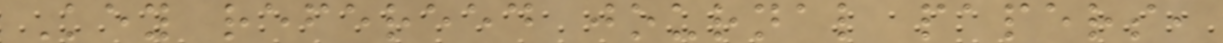Key refereed journal papers,
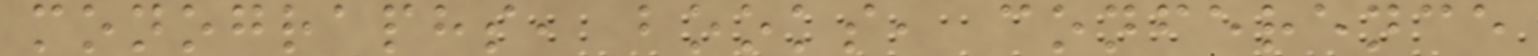monographs, books, conference
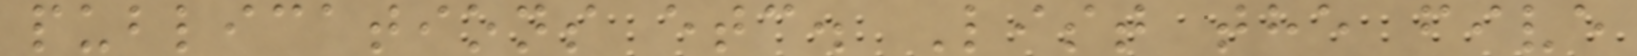publications etc. List the five
